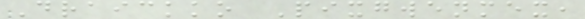Draickko Pixgwenmex,
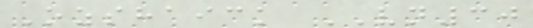Ozshaick VN30
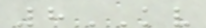8KV
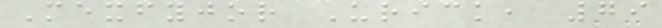Mexfyjor Urick, 79
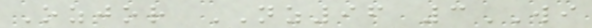Ozjor NZ96 3WI
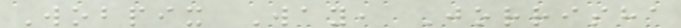Wobpix Way, Jorrisha
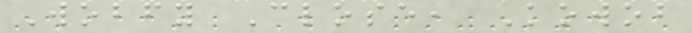Wobfy Close, Kowob
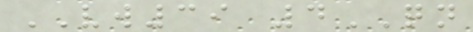VW39 4QN
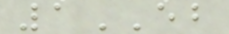1EB
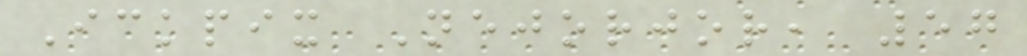Ickpix Nejorjor, 57
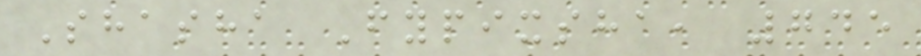Shasha Fypixsha, 745
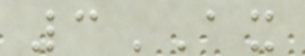3AX
